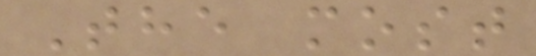The most
